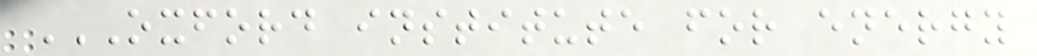OXFORD INSTITUTE FOR ENERGY
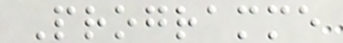Programme
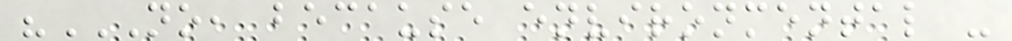"NO, BECAUSE ENVIRONMENTAL -
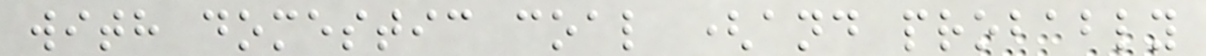with domestic coal (and probably
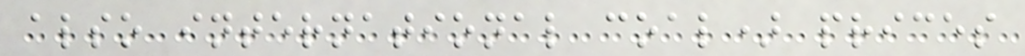also international coal) prices
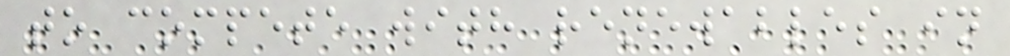to compete with renewables in
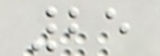25
